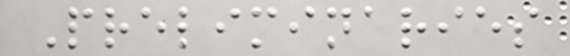Preliminaries
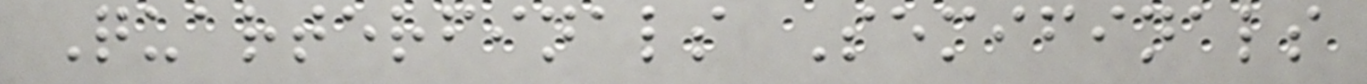Quarterfinals Semifinals
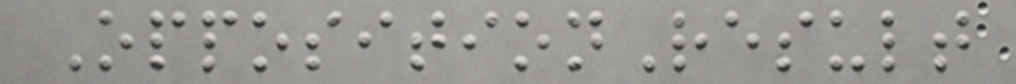OppositionResult
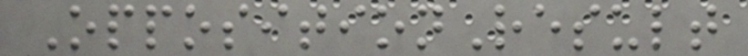OppositionResult
